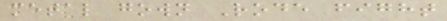metal gown Rode fight
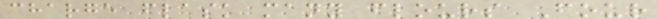charge flask many flours Four
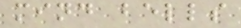mind bells
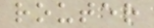router
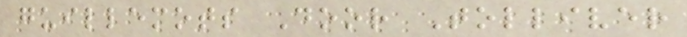guillemots Door Tolliver
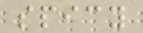spicy
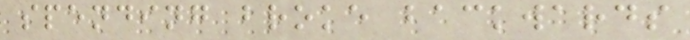spending broke backwards
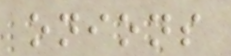onions
